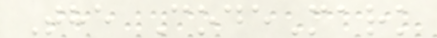The CodeMark
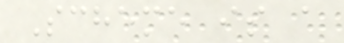Scheme is a
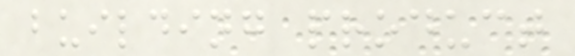building product
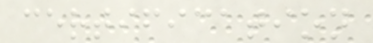certification
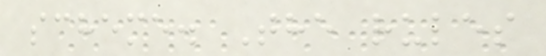scheme. The rules
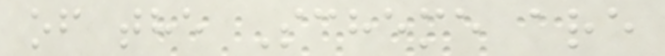of the Scheme are
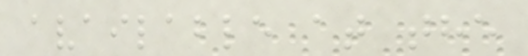available at the
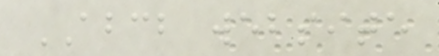ABCB website
